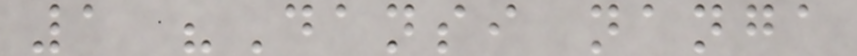1 "Dansi nanga
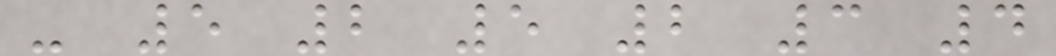- 5 2 5 2 3 4
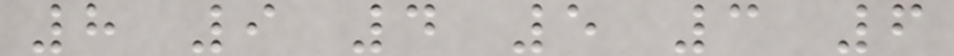8 9 4 5 3 6
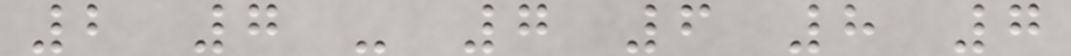2 7 - 7 6 8 7
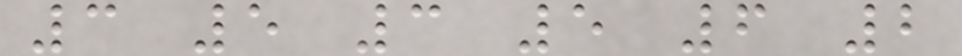3 5 3 5 6 2
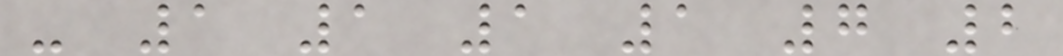- 1 1 1 1 7 2
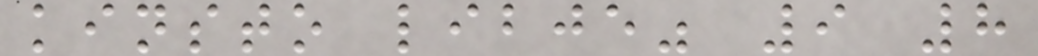kinsto libje" 9 8
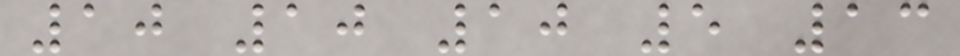10 10 10 5 13
